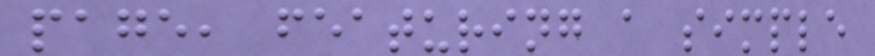page, featuring a simple
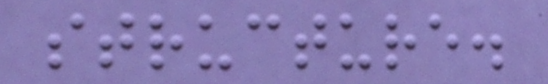structure.
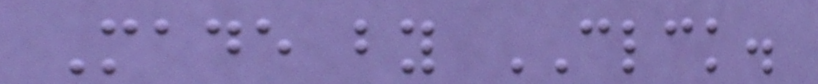Made by CLCK.
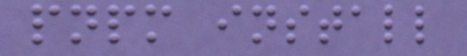pnpm install
